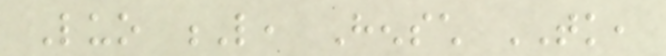Luo L, Hensch TK,
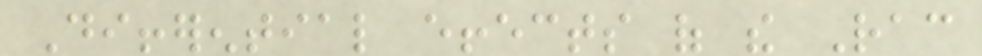Differential effects of the Rac
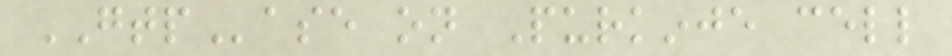GTPase on Purkinje cell
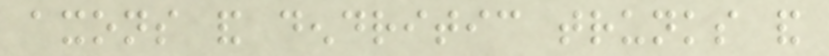axons and dendritic trunks and
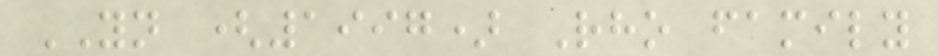YN (1997) Rho family
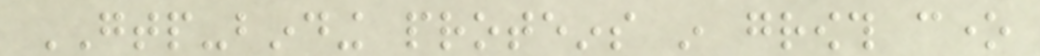GTP-binding proteins in growth cone
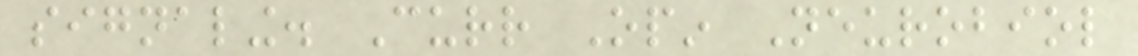signaling. Curr Opin Neurobiol
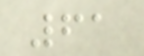61
